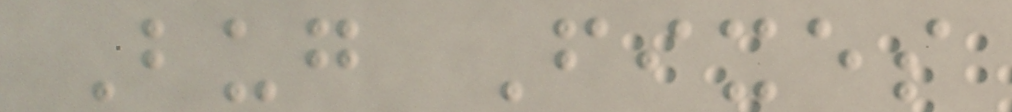Bug Fixes
